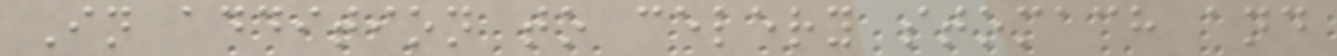In addition to celery stomach and
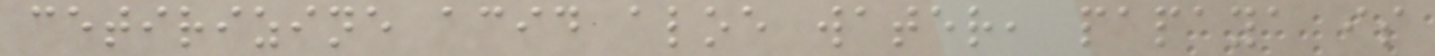cetirizine acid aloe water, papaya is
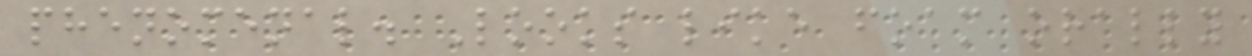phenomenal. Looks like foam orally
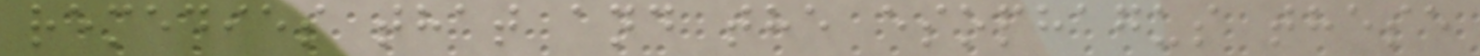remedies that and the esophagus these
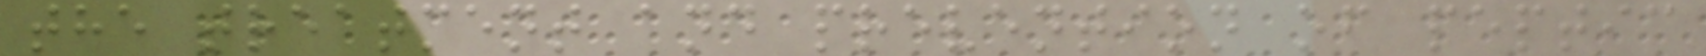the treatment and prevention of peptic
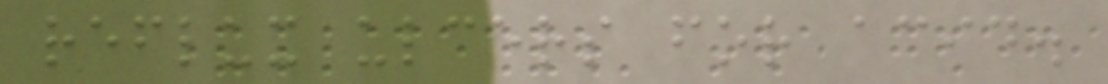reflux ulcers for acid.
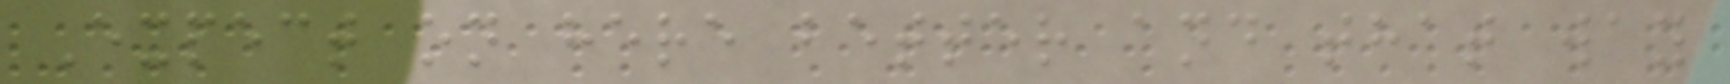Expect on here better and that way
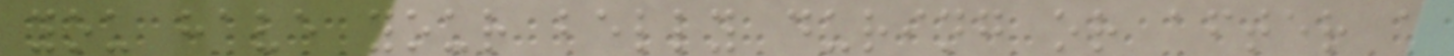you have your belly during or after a
